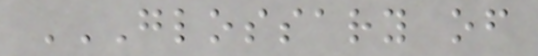GLOSSARY OF
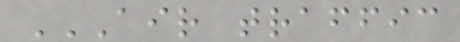AIR TRAFFIC
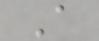A
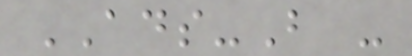ADS-B -
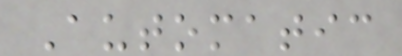Automatic
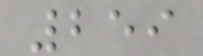259
